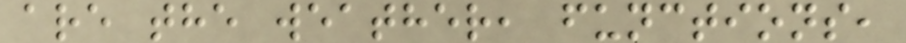are the weather, functions,
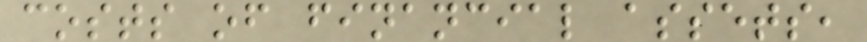costs of financial assets,
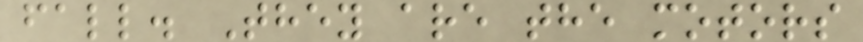fall. They are the motors
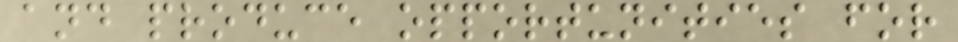and produce opportunities for
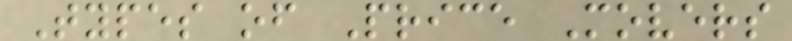Types of Price Movers
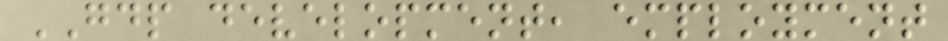GDP development, employment
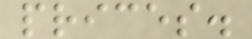prices.
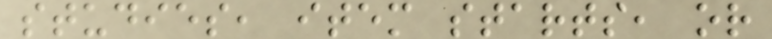studies, item starts, or
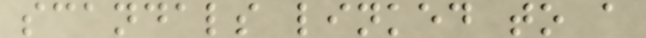scandals linked to a
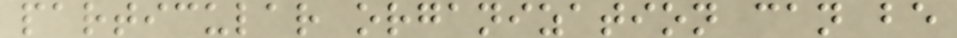particular organization can be
